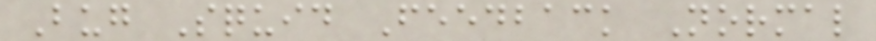Bug Squid Feedback Normal
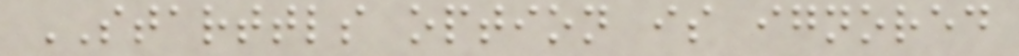STARTTLS option is ignored
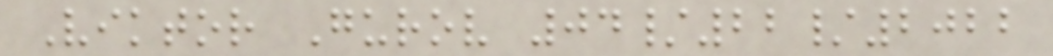Viktor Gurov 04/22/2022
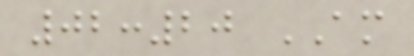02:20 AM
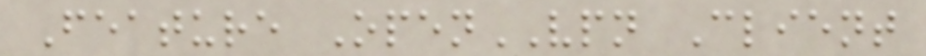Feature OpenVPN Client
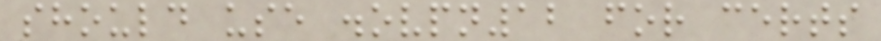should use .ovpn12 for certs
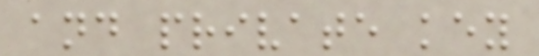and private key
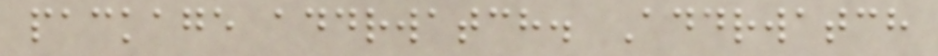package addrwatch. Addrwatch
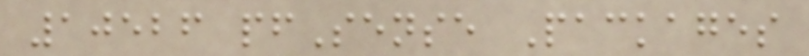10526 pfSense Packages
